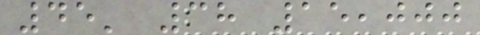45' 38 15,000
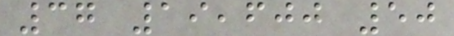37 19,600 50
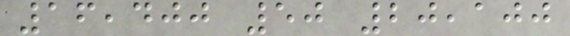16,400 50 20,100
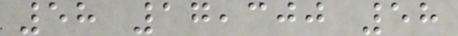58 17,300 58
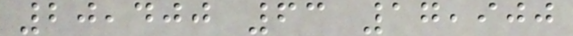20,400 63 17,900
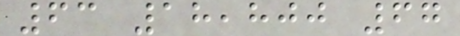63 18,800 67
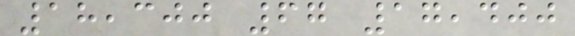18,300 67 17,400
